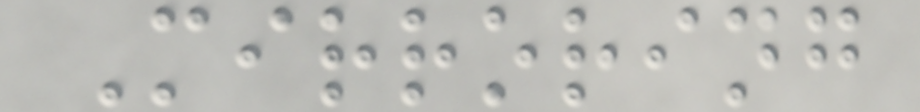Mirroring
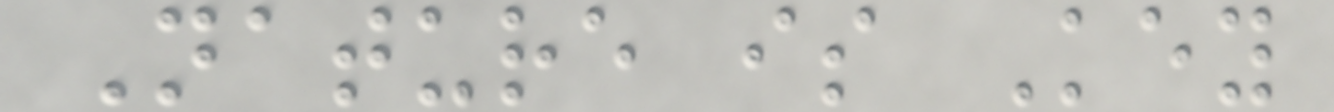Nature is Key
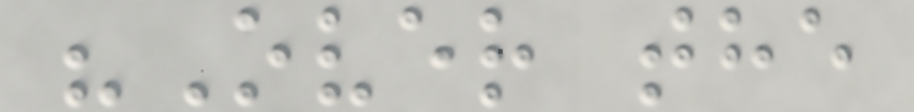"Over the
